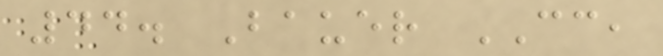44. Bauer CC,
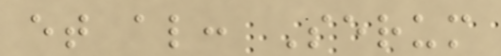et al: Serum
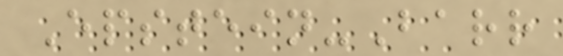Epstein-Barr
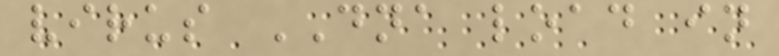virus DNA load in
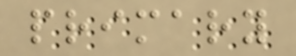primary
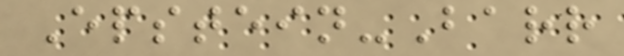Epstein-Barr
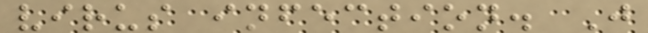virus infection. J
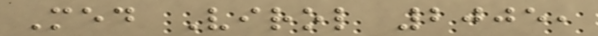Med Virol 2005,
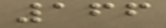166
